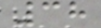38
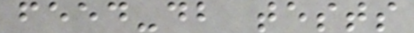feed-db tests
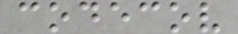codecov
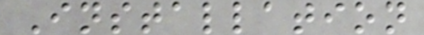Installation
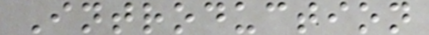Introduction
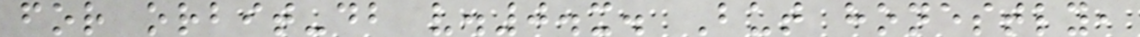for orbit-db v.0.x. But honestly,
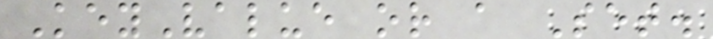KeyValue or a Set.
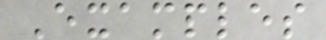Examples
